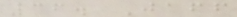36. Jaff
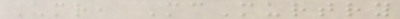MR, McMurtry
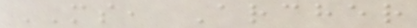MS, Archer
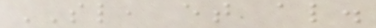SL, et al.
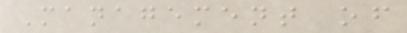Management of
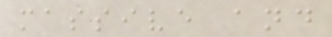massive and
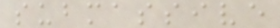submassive
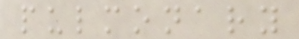pulmonary
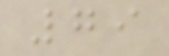79
